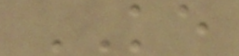KE
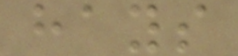hays
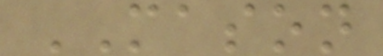MASON
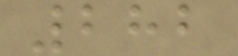282
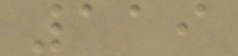119
